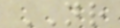NR
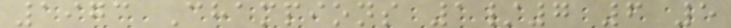1973 Champions 1/7 6 5
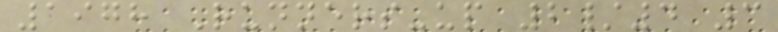1978 Runners-up 2/4 3
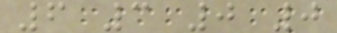6 3 0 0
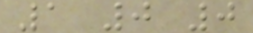1 0 0
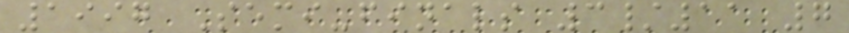1997 Semi-finals 3/11 7
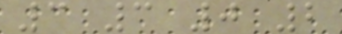3 3 0 2
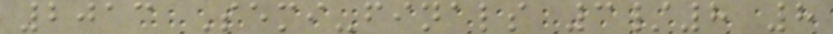2013 Semi-finals 3/8 8
